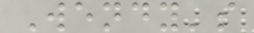Wendy's
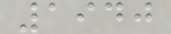1940
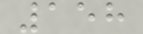158
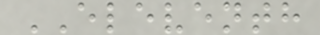ELEVENTH
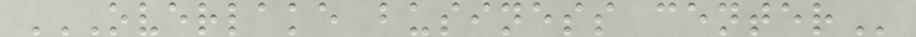OVERLAKE BUSINESS CENTER
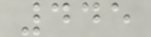445
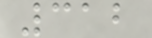312
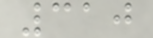310
